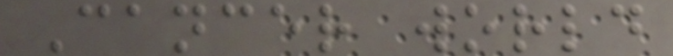Cancer world
